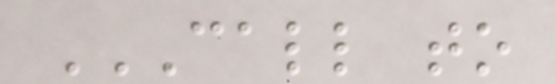CALL TO
